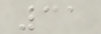31
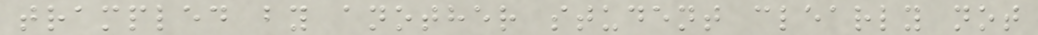trampled by another student clearly not
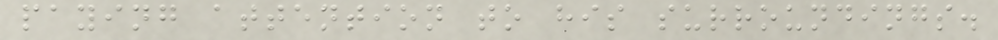paying attention to his surroundings.
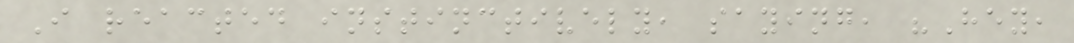I reacted instinctively, saying, "Hey,
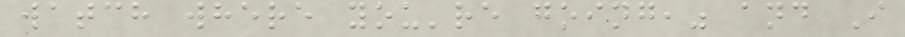watch where you're going," and I
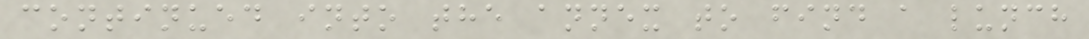continued into the annex to find a lunch
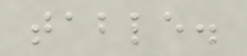table.
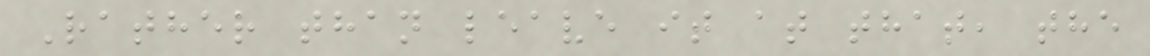Rather than leave it at that, the
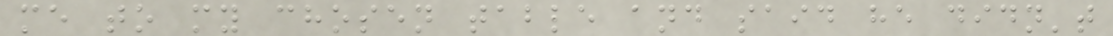me to my chosen table and said he didn't
